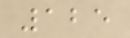125
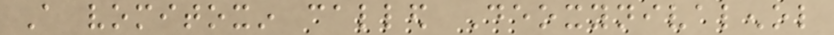A vomitoxin called Deoxynivalenol
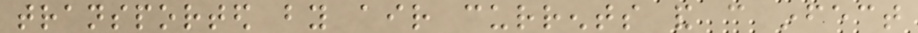transported by air currents and can infect
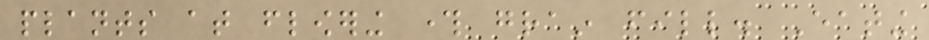plants at flowering through grain fill. Eating
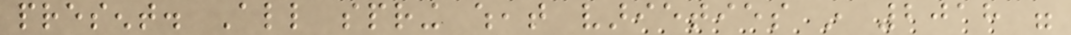present. All spring wheat varieties in 2018 were
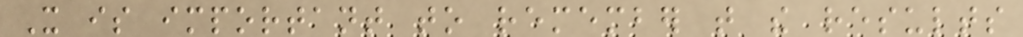It is important to remember that the results
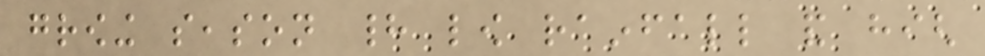growing season had low rainfall and high
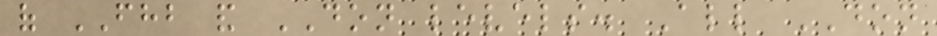of FHB and DON levels. All DON
